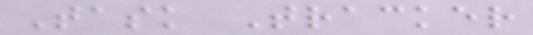Task Tracker
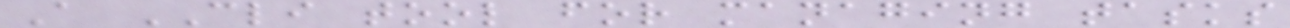A CLI tool for managing tasks
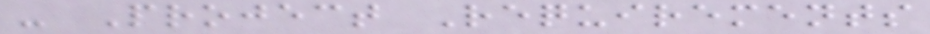- Project Requirements
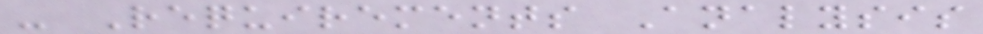- Requirements Analysis
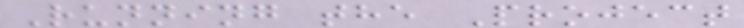Running the Project
